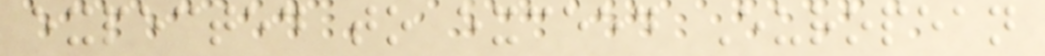expected to exceed European
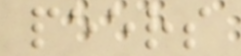peers
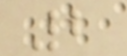2
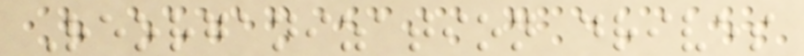Reorganization drives
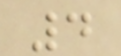4
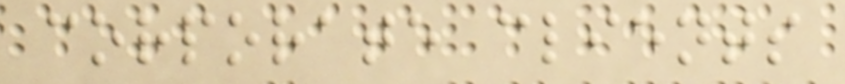corporate clients
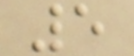5
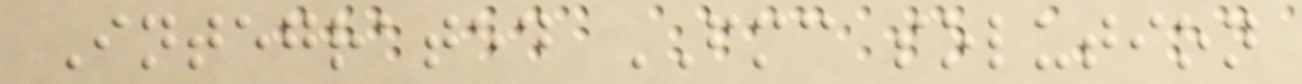Integrated FMC solution
